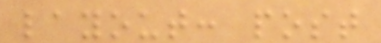layout: post
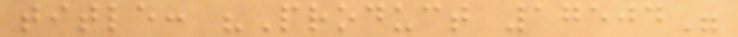title: "Product 17504"
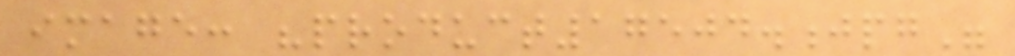image: "product17504.jpg"
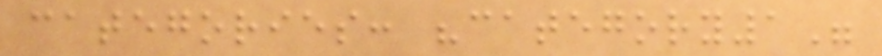categories: "category1"
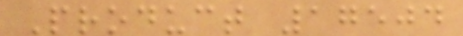Product 17504
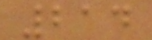214
